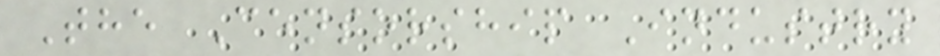The Censorship Industry
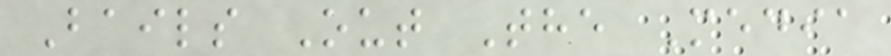Bails Out The Media
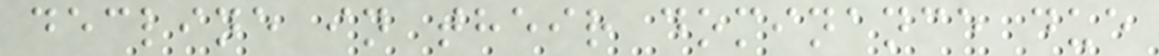decline in their dominance due
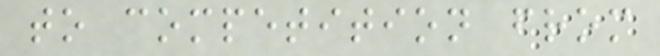to competition from
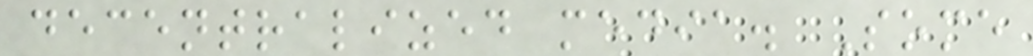decentralized media. Some
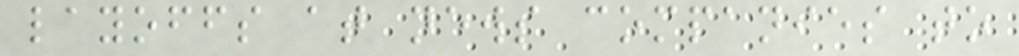layoffs at news companies to
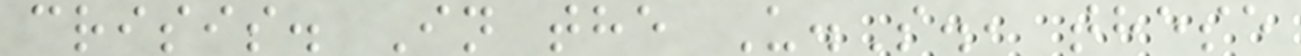crisis. In the U.S., these
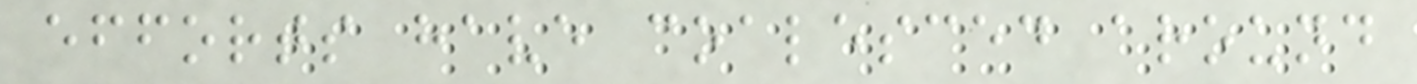efforts have coalesced around
